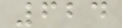624
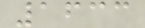1633
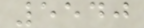5540
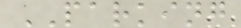PARKING
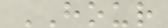HOUR
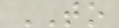TO
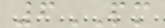6PM
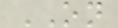ON
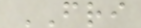FRI
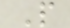P
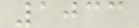1033
